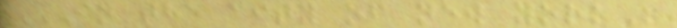IN THE CITY OF NEW YORK
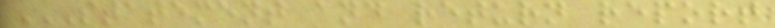STATEMENT AND RETURN REPORT
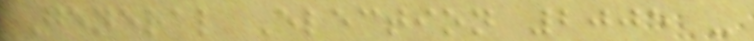General Election 2005 -
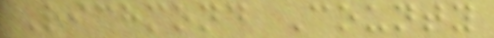Richmond County
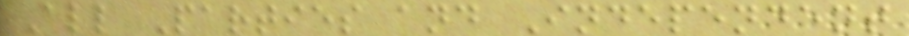All Parties and Independent
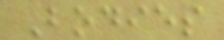Bodies
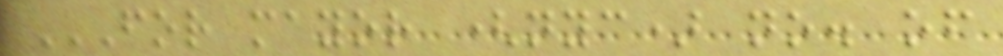FOR MAYOR (NYC) NO. OF
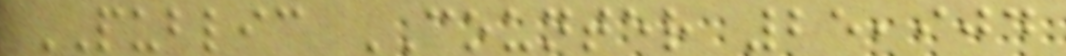PUBLIC COUNTER 25,904
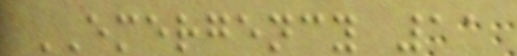EMERGENCY 11
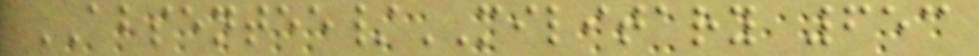ABSENTEE/MILITARY 653
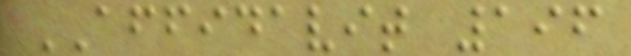AFFIDAVIT 196
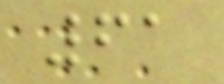61
